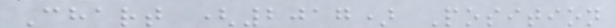Chart (2017) Position
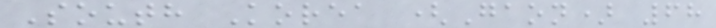South Korea (Gaon) 68
